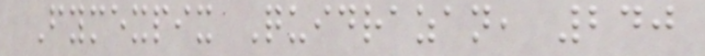Fymexpix Quidrazan, 240
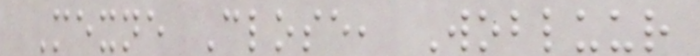Mexne Close, Wobluur
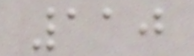110
